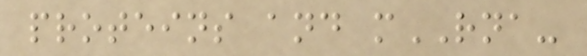proteins and mRNA-
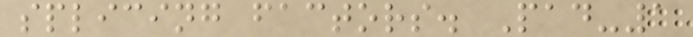splicing factors. Pad-1
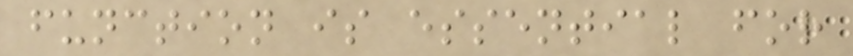function is essential for
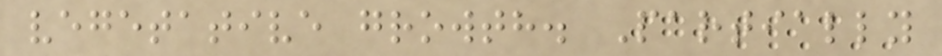vegetative growth. Partially
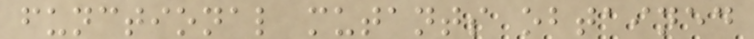functional mutants obtained
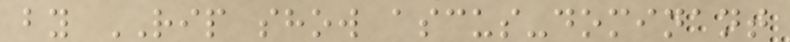by RIP show ascus-dominant
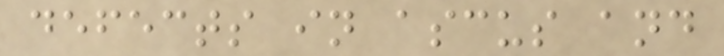defects in ascus and
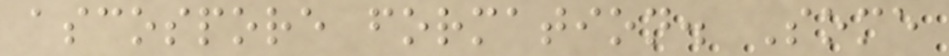ascospore formation. Some
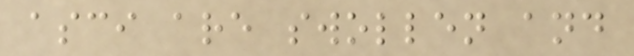asci are swollen and
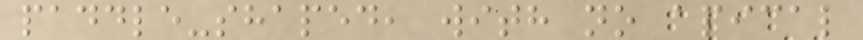paddle-shaped, with no apical
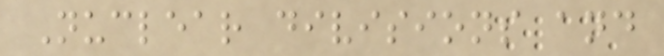Nuclear divisions and
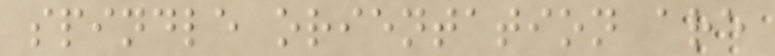spindle orientation are
